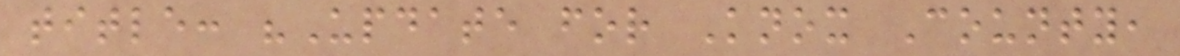title: "Update for Knox County,
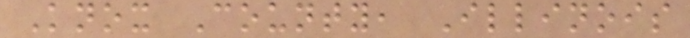Knox County, Illinois
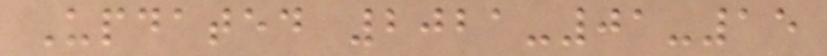Updated 2021-01-15
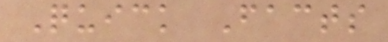Quick Facts
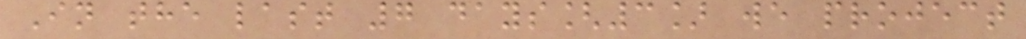In the last 7 days[3] we project
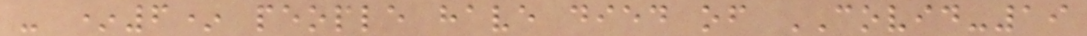- *6* people have died of COVID-19
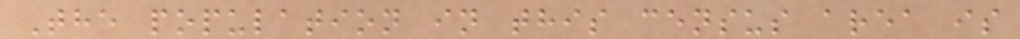The population in this census area is
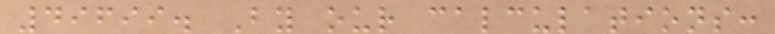49699. By our calculations:
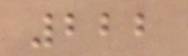222
